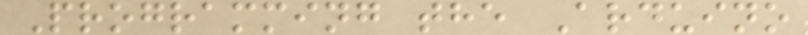Programming the Arduino
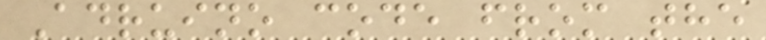Adruino code from the
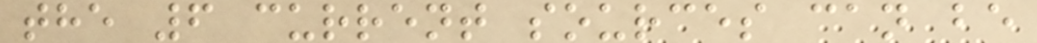the 6 current sources can be
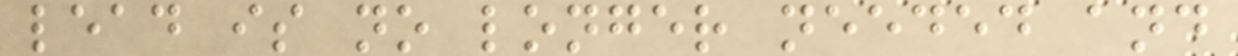lead is no longer needed and
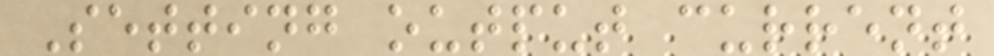Setting output current
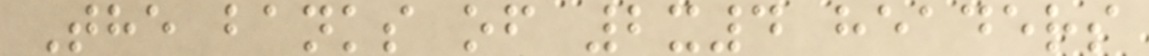The banks of 2x4 headers
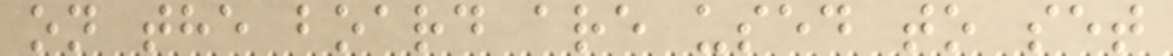on the board are used to set
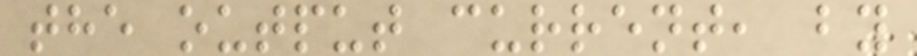the output current, by
